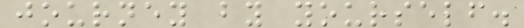journey by yourself.
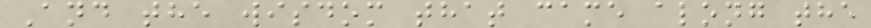And the wisdom that came along the
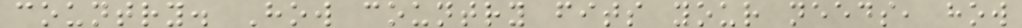country. How country fits your needs, how
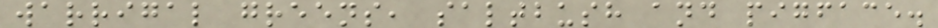warrigal greens, saltbush and pigface.
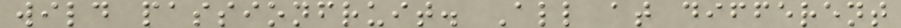wild passionfruit. All at different
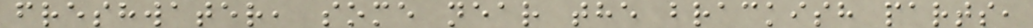freshwater, some near the brackish parts,
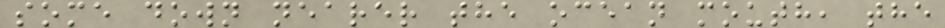some down nearer the ocean mouth, the
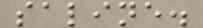saline.
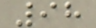98
